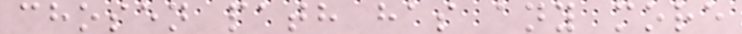chosen path has any more
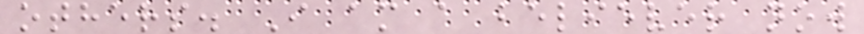others. I am a believer now
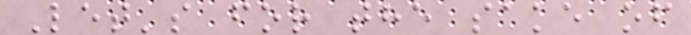Let's for the sake of
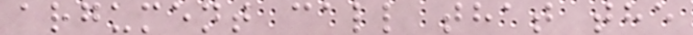argument call that the
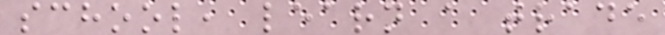school, learn a trade
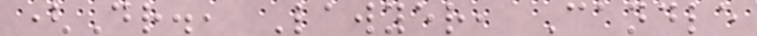(Dr., Lawyer, Candle
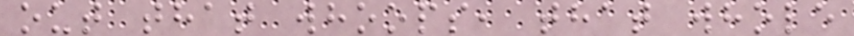out that whoops, that whole
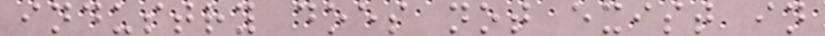industry does not exist in
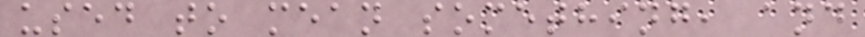used to mean something, and
